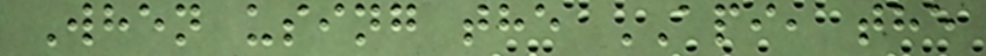When using the API, the
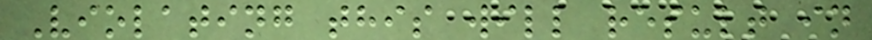Violating this will result in
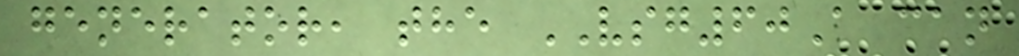generator, the VSG60A can
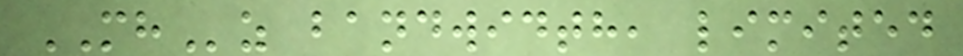MHz bandwidth, limited
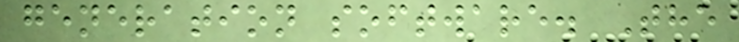generation software. The
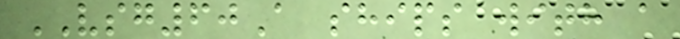VSG60A ships with a
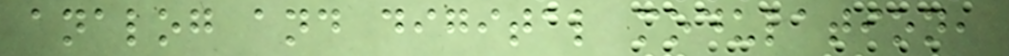analog and digital modulation,
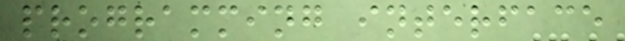programming interface
